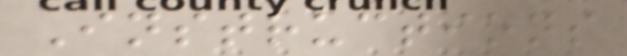Instructions
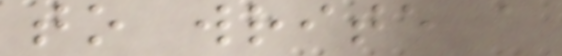to write a
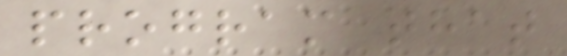program that
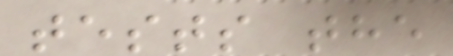tests the
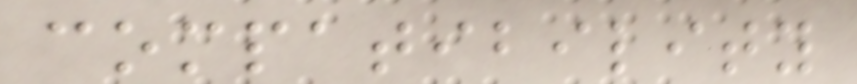compatibility
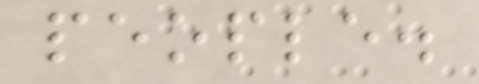people.
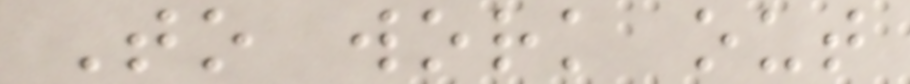To work out
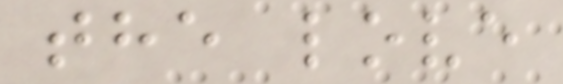the love
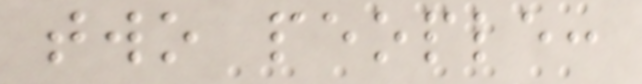two people:
